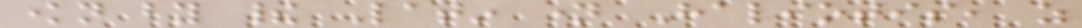known by their Latin name Haliotis, as
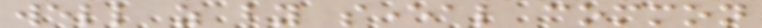well as by several common
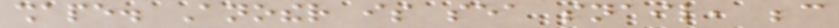shape. Another is sea snail, because
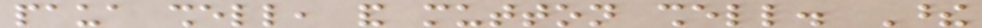paua shell, and mutton shell. These
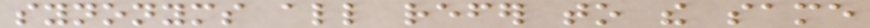synonyms all refer to the same
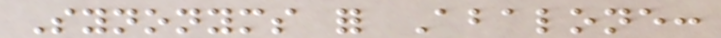Synonyms for Abalone:
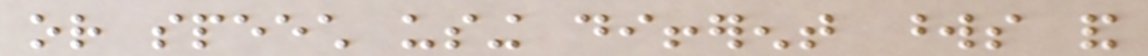or speech using different words and
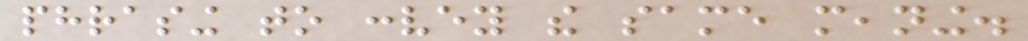phrasing to convey the same meaning.
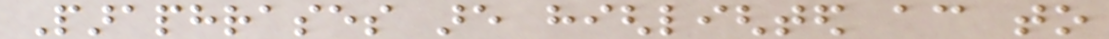Paraphrases are highlighted according to
